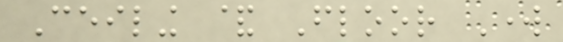Ceiling & Floor Work
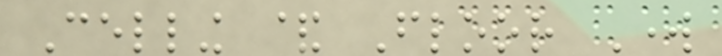Celling & Floor Work
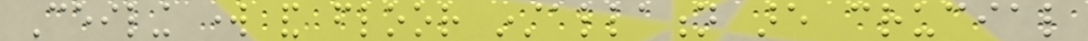Ceiling work and floor installation are crucial
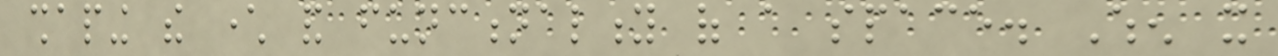shaping the character and functionality of a space. When it
